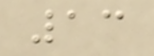13
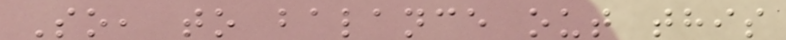So, to balance out this
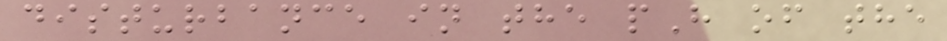disturbance in the pH of the
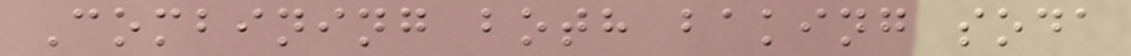Combining both baking soda
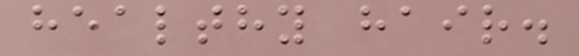healthy hair.
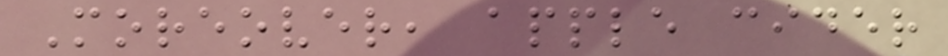Moreover, apple cider
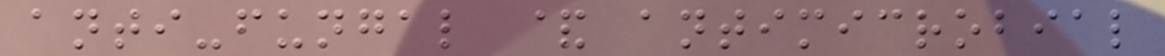anti-fungal & antimicrobial
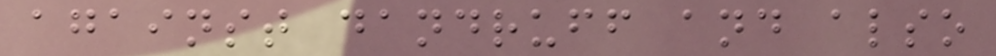against dandruff and also
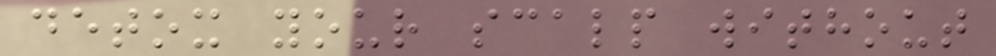detox your scalp without
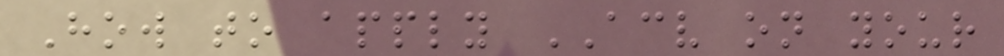How to apply ACV on your
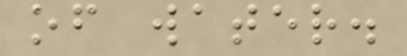of water.
